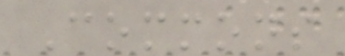Commons
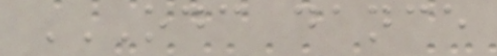ODC DANCE
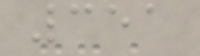351
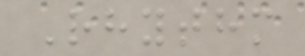Rhythm
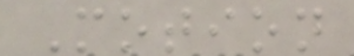Motion
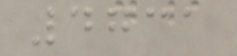4731
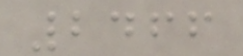2466
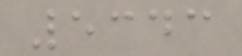5343
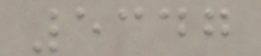5347
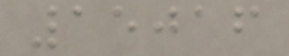15016
